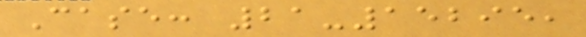Case: 21-15295,
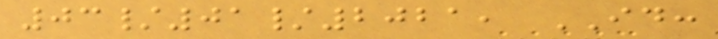03/01/2021, ID:
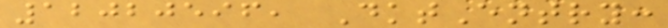12020596, DktEntry:
